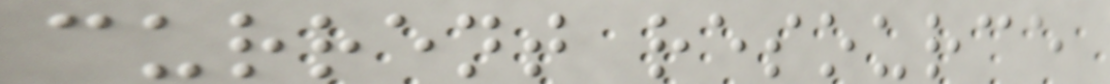current resource
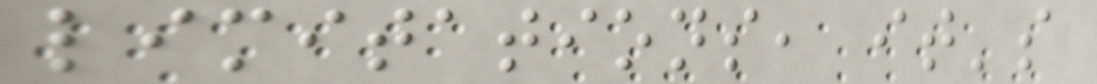limitations, it's
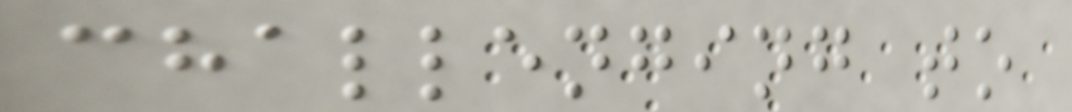challenging to
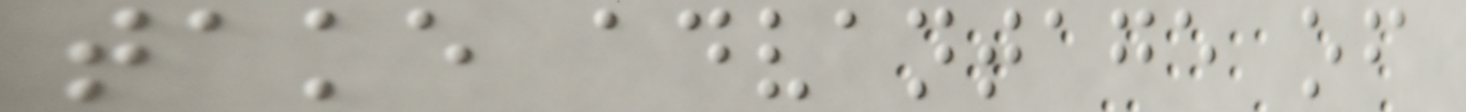take advantage of
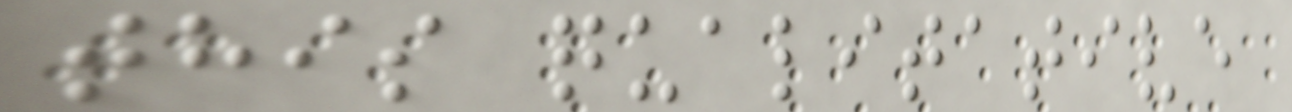this qualitative
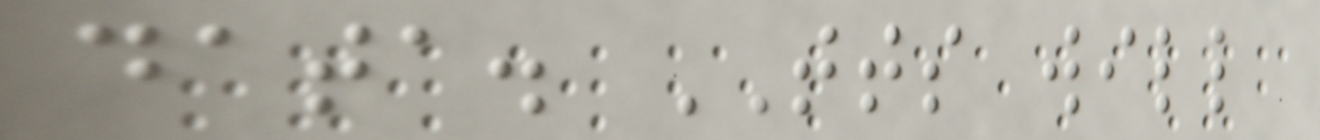data. TTS will
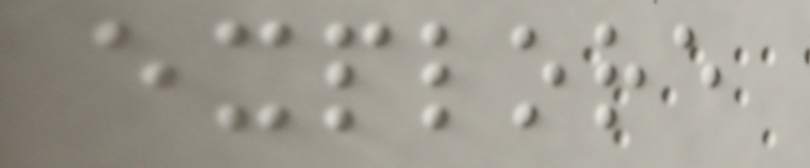explore
